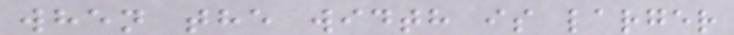when the width is larger
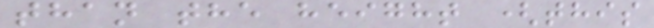than the height (this
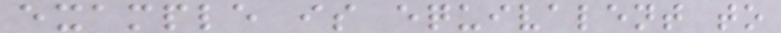example is equivalent to
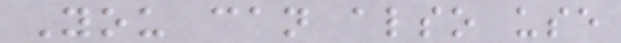You can also use
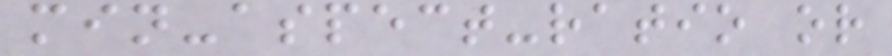min-aspect-ratio or
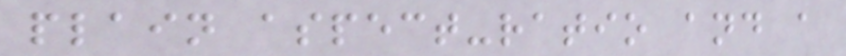plain aspect-ratio and a
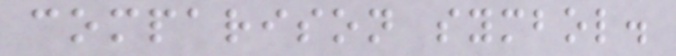comparison symbol.
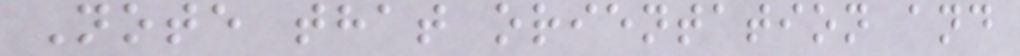Note that orientation and
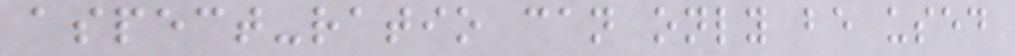aspect-ratio can only be used
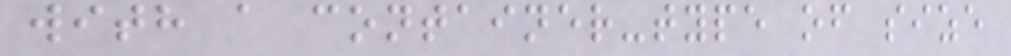with a container-type of size
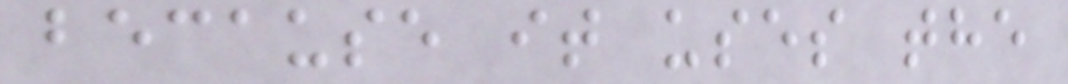because it uses the
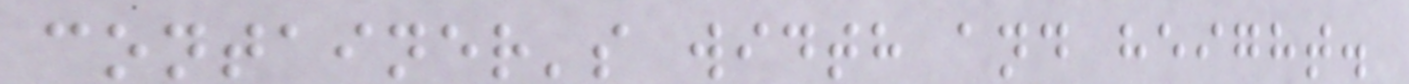container's width and height.
